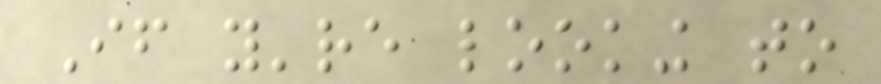If you're looking to
